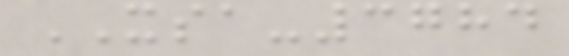XSA-3784
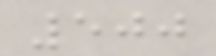500
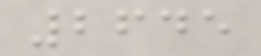2645
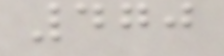470
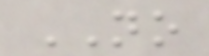NO
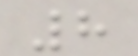8
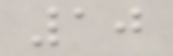10
